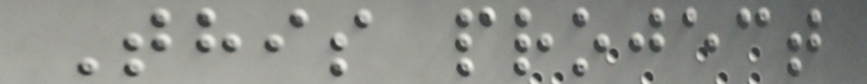This project
